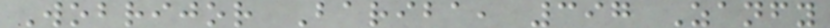Wobrijor Bariba, 397 Zanfy
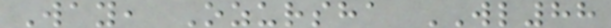Way, Ozursha WL88
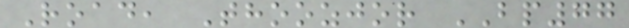Road, Thoozjor BP77
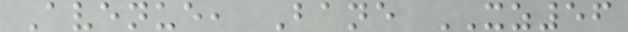Avenue, Bane XZ56
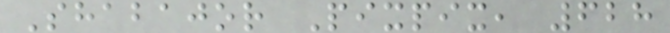Shabajor Pixpix, 628
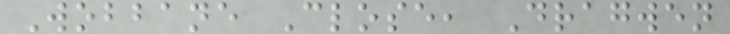Wobbane Close, Dragwen
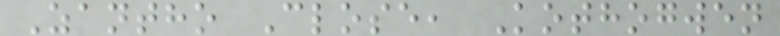Zantho Close, Kothogwen
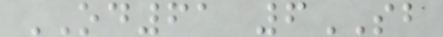OD61 6SB
